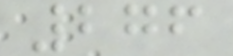276
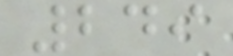249
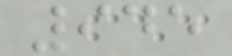945
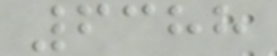6388
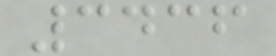3436
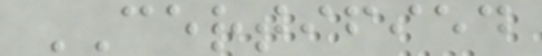CERTIFIED
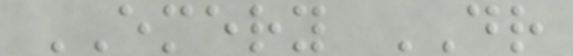EMERY DR
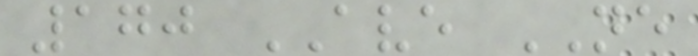170 AVE NE
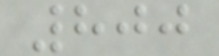800
